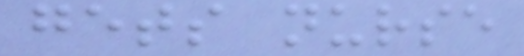gets nurse
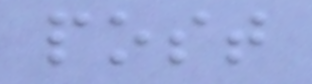post
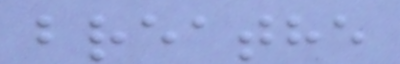breathe
